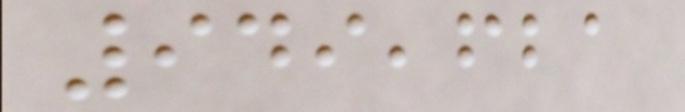949,621
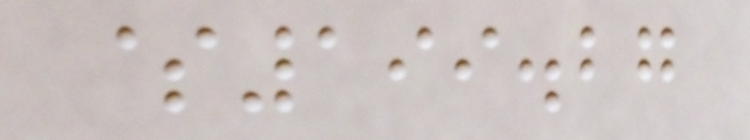$199.27
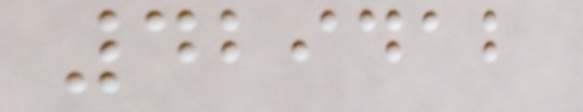429412
